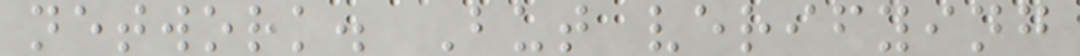network. But verifying
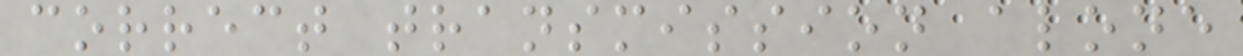correct transmission alone
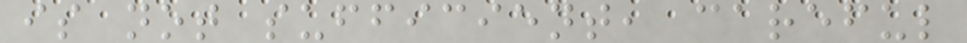is not sufficient, careful
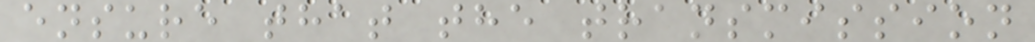ensure that the transmission
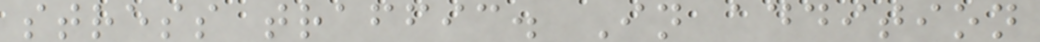stress traffic. In addition
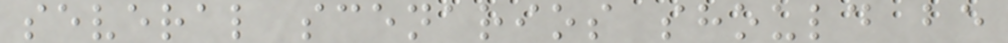several scenarios should be
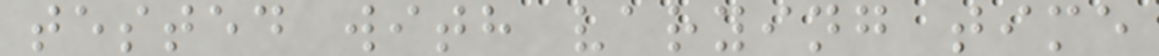tested with varying time
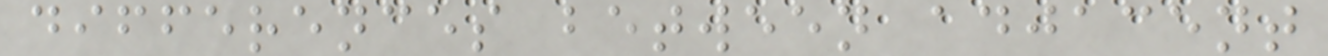differences between adjacent
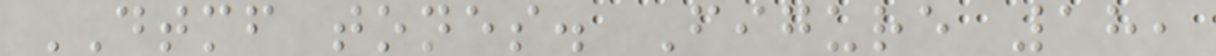DTMF tones. Figure 18,
